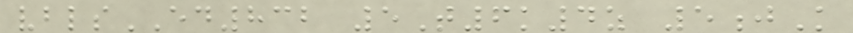vblsED832 5T6k4z 5jK
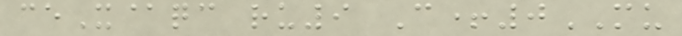ceX@qc ru9 C+0MU
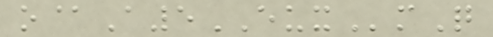o@A5EUXmQ
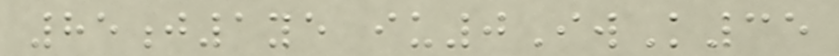85j1ye iu0IwK35
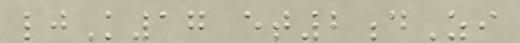ljK17 et2dZi
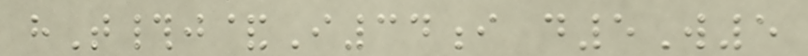hT#j&I34i d5W5
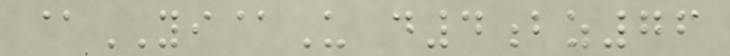@YI@U d4bz76
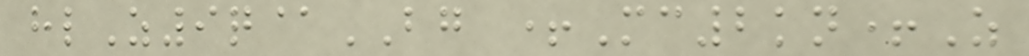hlZ9q@BG +Mc2kn+Z
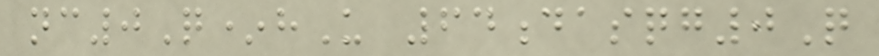nc0Q*hU 64dasqg0Q
